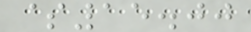$15.00
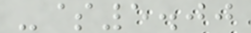-$5.00
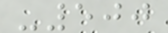-500
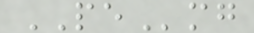PEmg
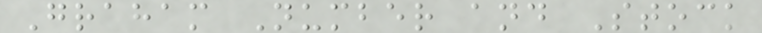Graham Number and Stock
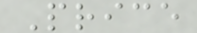Price
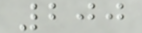200
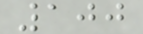100
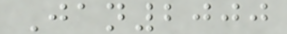Jan2000
